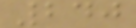240
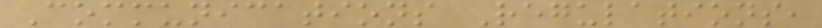Communications Regulations,
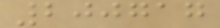200717
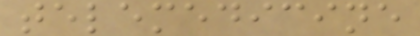telemedicine
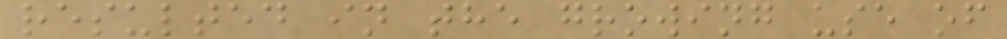resulted in the growing use of
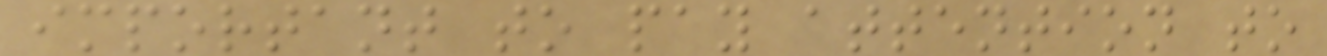important to pay attention to
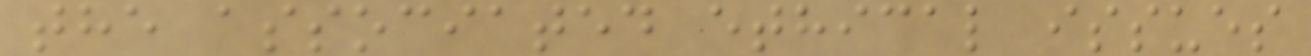the associated ethical issues
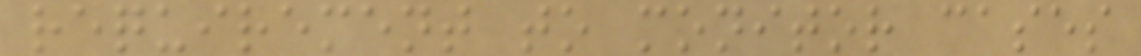requirement to monitor cases
